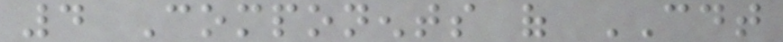4 Components of CDT
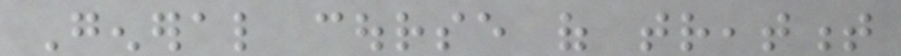General course of treatment
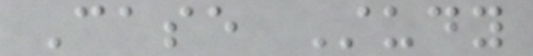Case Study
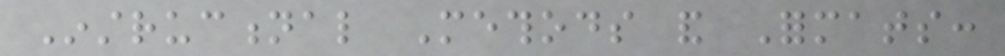Instructional Methods and Formats:
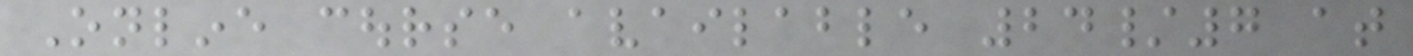Online course available 24/7 at
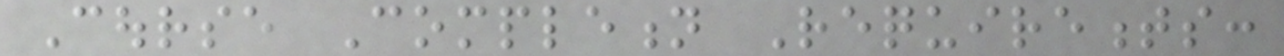Course Completion Requirements:
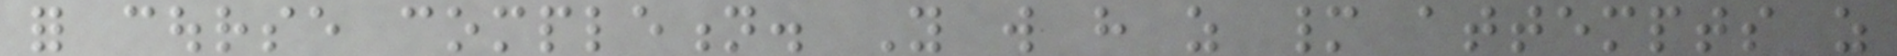for course completion. You will have as many attempts as
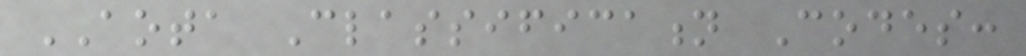AOTA Classification Codes:
